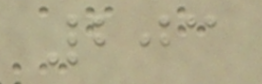203
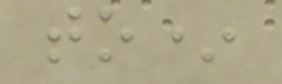to*
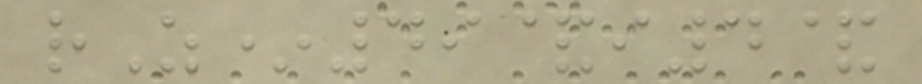rZ*49&i4&
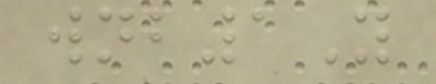wnb1Y
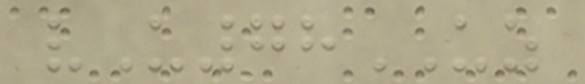vU78UZ
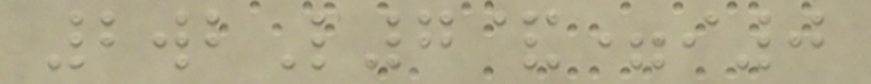2wbL7&=i0
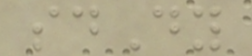sdDy
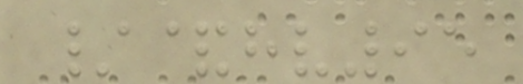/&hv95
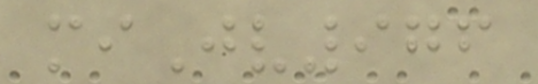miJv976
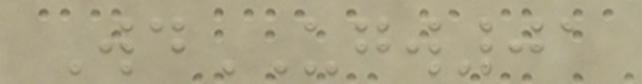WdUGW01
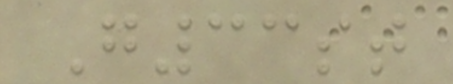G33st
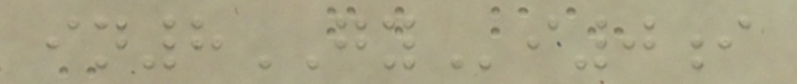in8GYi0i
